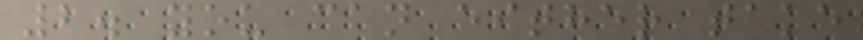2. you can either take
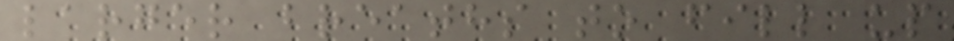larger breaths to fill up
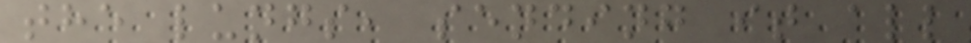the lungs, sending it all
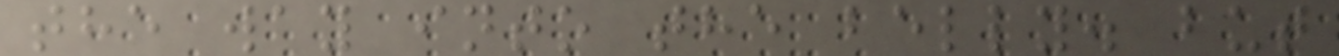the way into the belly. but
